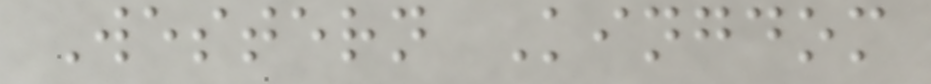Western Kingdom
